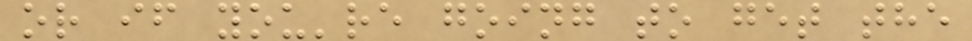or if you're going to get the
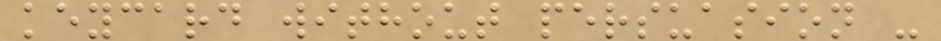keycard without persuasion -
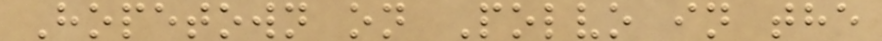Hopetown on Polvo in the
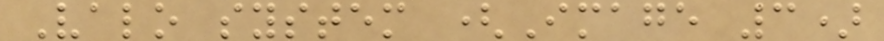Valo system (Image 3)
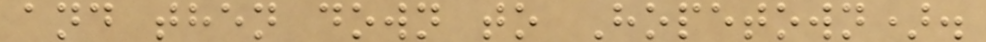and then down to Hopetown).
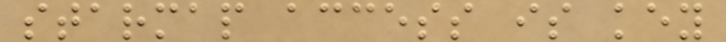starmap access is key
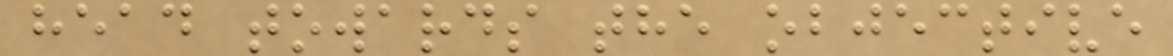head towards the objective
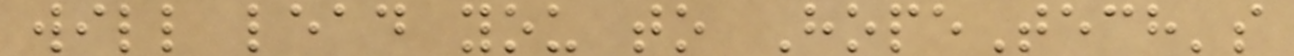will lead you to HopeTech's
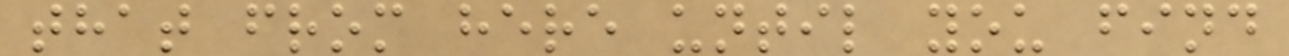that from here until you find
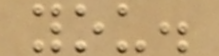you.
